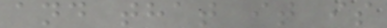and that it is
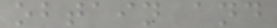obtain and
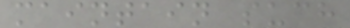maintain such
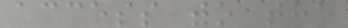access to the
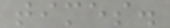times.
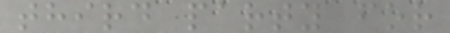third party for
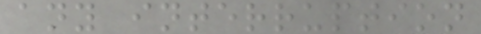any interruption
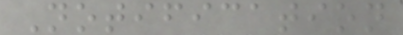Notification
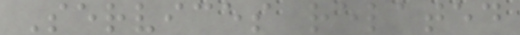Services related
